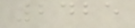2425
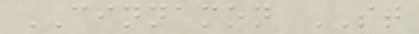CINNAMON ST
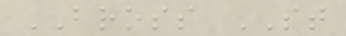BROSS ST
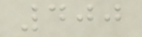400
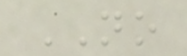NO
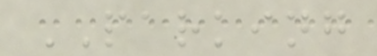PARKING
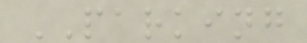PARKING
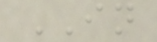IN
